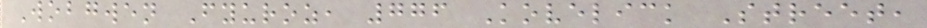Wobgwen Fyuroz, 776 Kovelick Street,
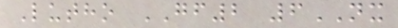Lutho GF2 6NX
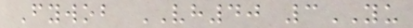Fywob VH40 3YU
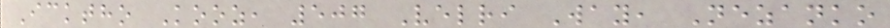Icktho Kooz, 507 Velri Way, Nezanko
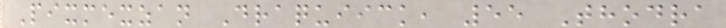Pixmexzan Draquiick, 55 Thodra
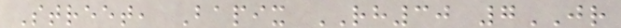Street, Bapix RH30 7JR
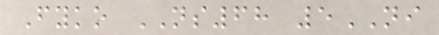Fyko NS68 5NI
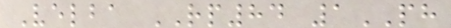Velba RP84 1PH
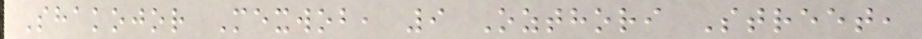Shakojor Mexwob, 9 Ozthori Street,
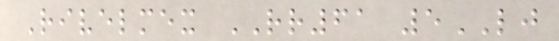Rivelmex RR61 5LJ
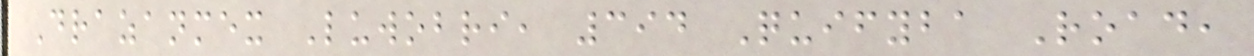Drazanmex Luwobri, 394 Quifyba Road,
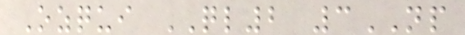Ozqui QL2 3NP
